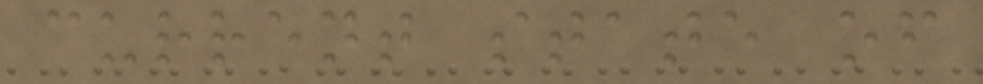current state of
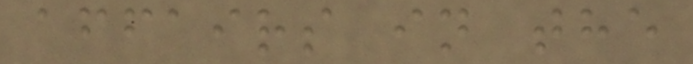affairs in the
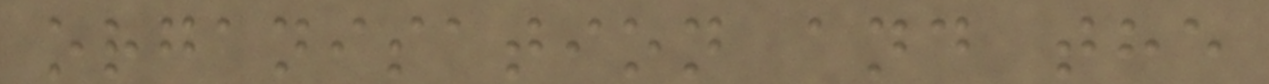organisation and the
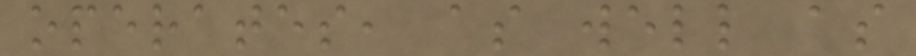operates, as well as
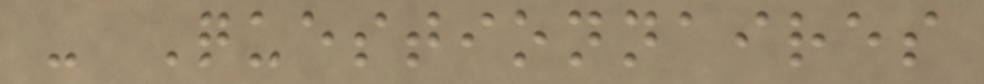- Questionnaires
